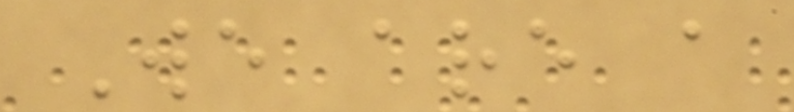We are a
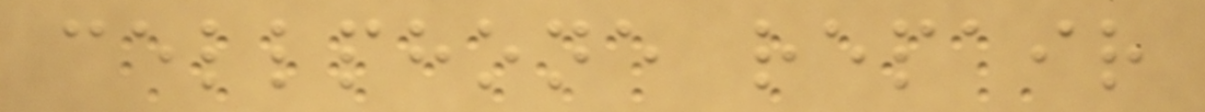cellphone repair
